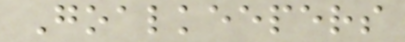Goalkeepers
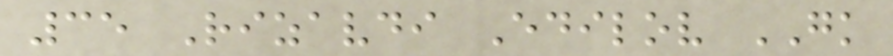35 Rizavdi Edilov GK
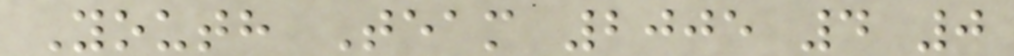Youth Team 2005 4 0
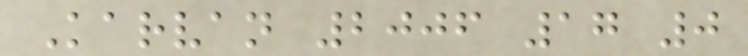Karvan 2006 17 0
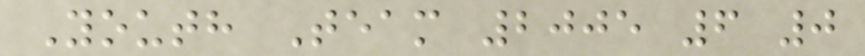Youth Team 2005 6 0
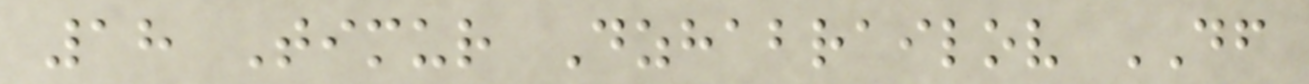18 Timur Dzhabrailov DF
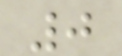0
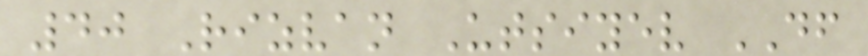40 Rizvan Utsiyev DF
